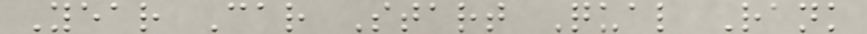Year Car Start Qual Rank
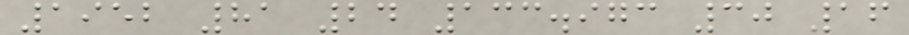1952 81 24 133.973 30 16
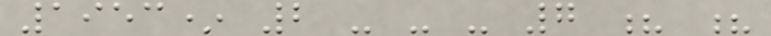1953* 2 - - - 7 ? ?
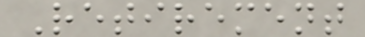Retirement
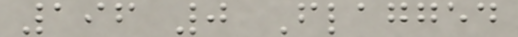196 0 Flagged
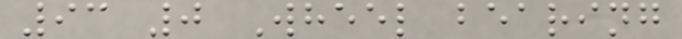93 0 Wheel bearing
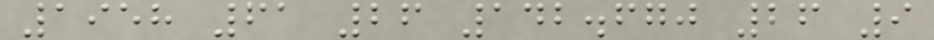1958 61 26 142.670 26 9
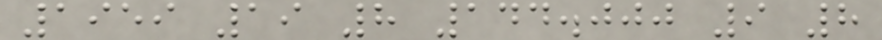1959 19 8 144.000 9 8
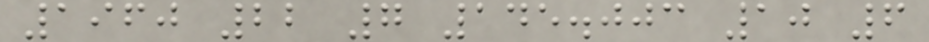1960 22 7 145.003 10 6
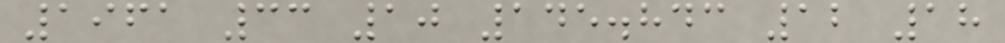1961 33 10 145.843 12 18
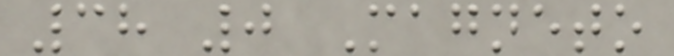38 0 Magneto
